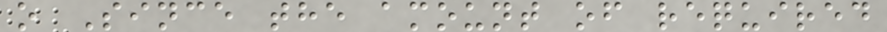o Since the amount of required
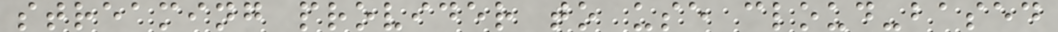streaming provider to use cloud-based
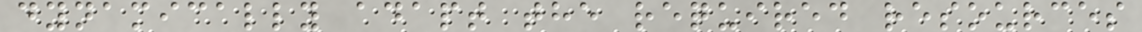dynamically adapt the required resources
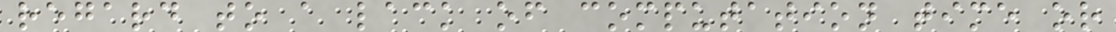regard to a lack of computation time or
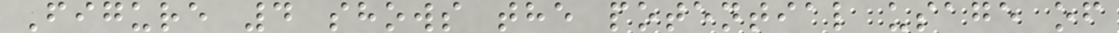Figure 4 shows the potential usage of
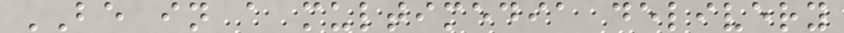BE in a multimedia delivery
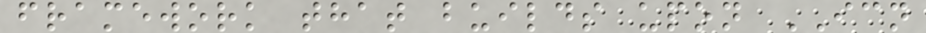framework that builds upon ICN
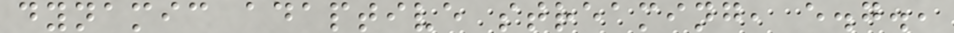dynamic adaptive streaming, e.g.,
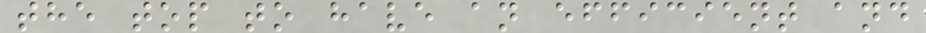the top to have an efficient and
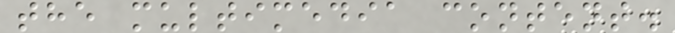the multimedia content.
